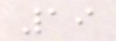19
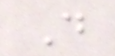Do
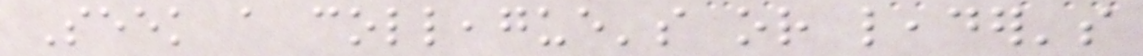Seek a colleague's or leader's
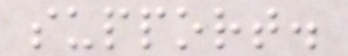support.
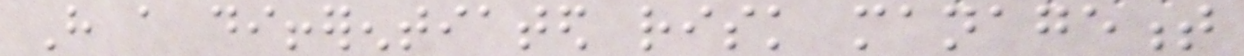Have a differentiated risk management
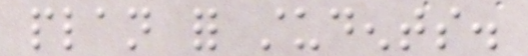plan for students.
